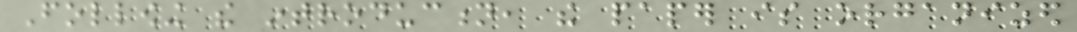Following the introduction, the paper is organized
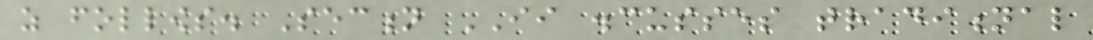as follows. Section II discusses traditional
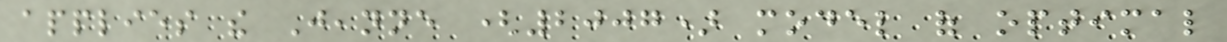applies the Jeanne (2007) model of optimal
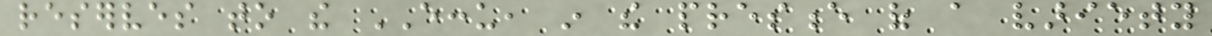reserves to the ECCU, in the presence of a variety
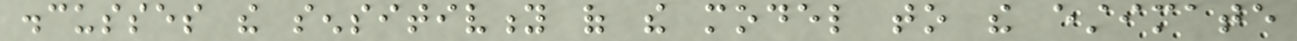discusses the sensitivity of the model to the estimate
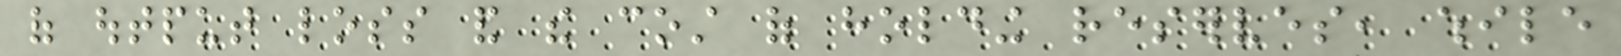of output loss and the cost of holding reserves, while
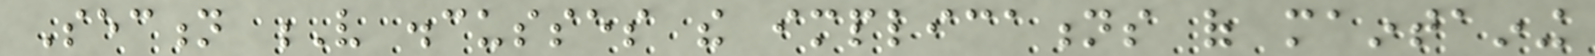Section V discusses the implications of maintaining
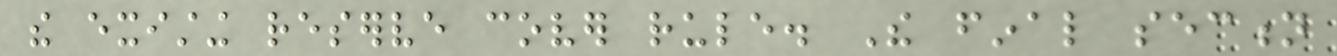the existing reserve cover rule. The final section
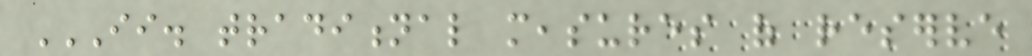II. TRADITIONAL MEASURES OF RESERVE
